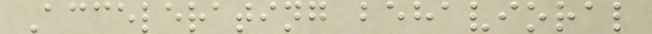Accelerating behavioral
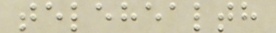telehealth
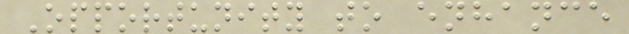Opportunity to enhance
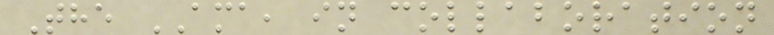The AMA, in collaboration
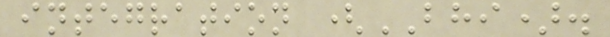integration (BHI).
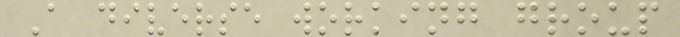A diverse working group
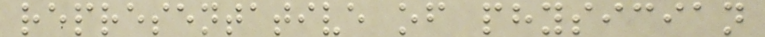representative of physician
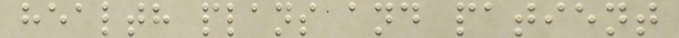health plans and patient
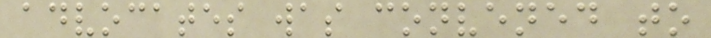advocates was convened to
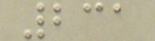231
